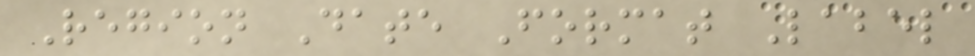Region Date Format Label
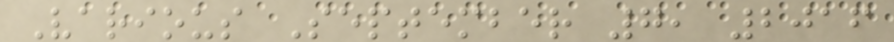Various September 7, 2016
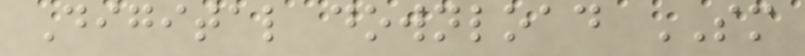Digital download SM
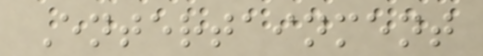Entertainment
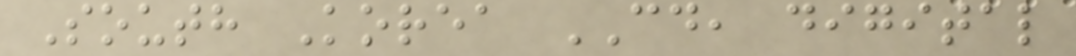South Korea CD, digital
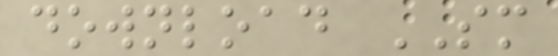download SM
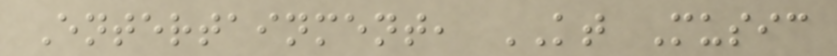Entertainment, KT Music
